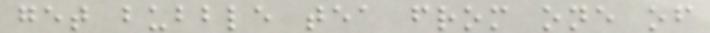get bubble tea from one of
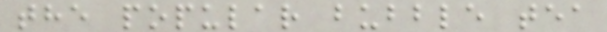the popular bubble tea
